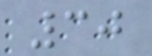30
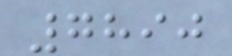7890
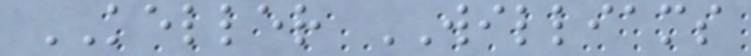KELLER WILLIAMS
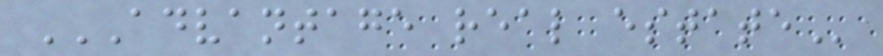ADVANTAGE REAL ESTATE
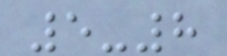5-8
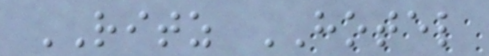RITZ HOTEL
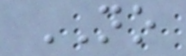NO
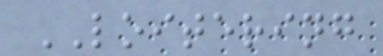LOITERING
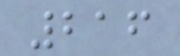216
